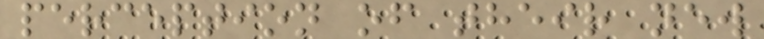perception of their new
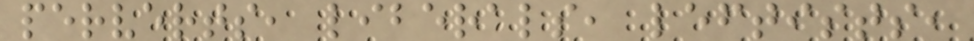perverts, liberals, leftists,
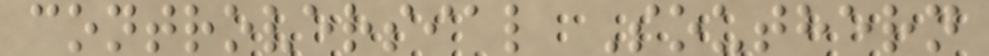controversial Southern
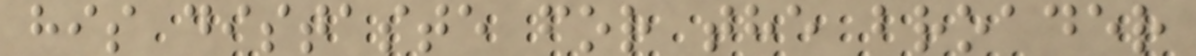his distaste for the broader
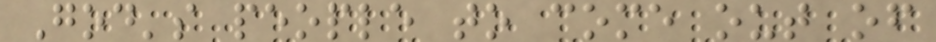God's people to come out of
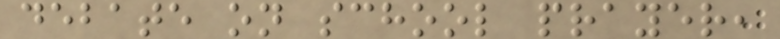debate on school prayer,
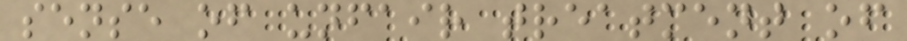sense of unfair treatment of
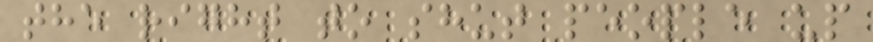the right to shut people up
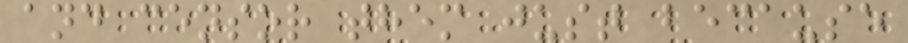and censor them just because
